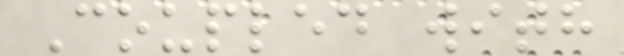Coupled with
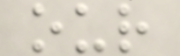our
